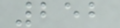252
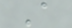A
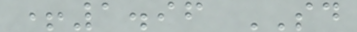+1.96 SD
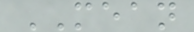MEAN
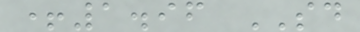+1.96 SD
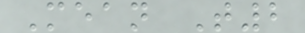Mean T2
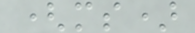(ms)
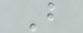B
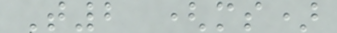T2 (ms)
